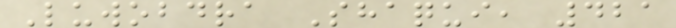Luwobdra Shaqui, 421
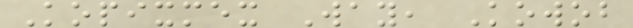Kopixmex Way, Kowob
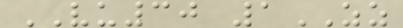VU30 1ZZ
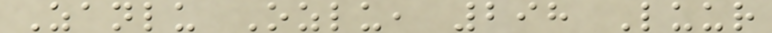Zanlu Ozlu, 298 Luur
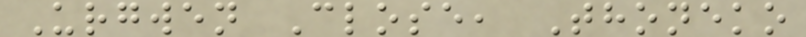Urgwen Close, Thoneko
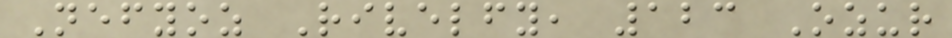Nefyoz Rivelfy, 123 Ozur
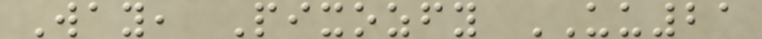Way, Pixozfy UU21
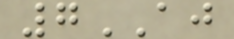7AJ
